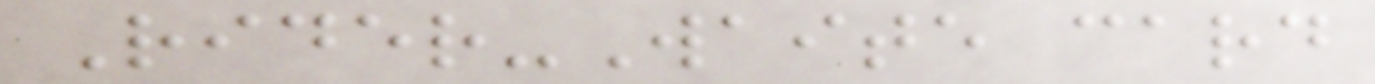Rider-Waite card
